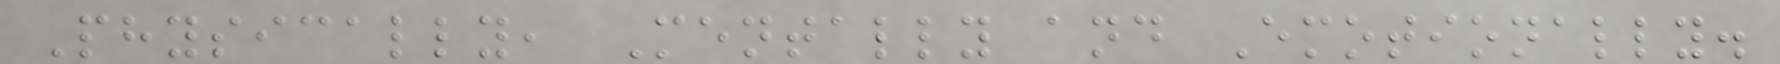Physically, Mentally and Emotionally.
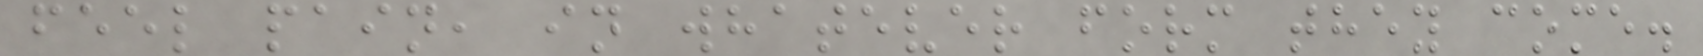feel pain, in whatever form they come.
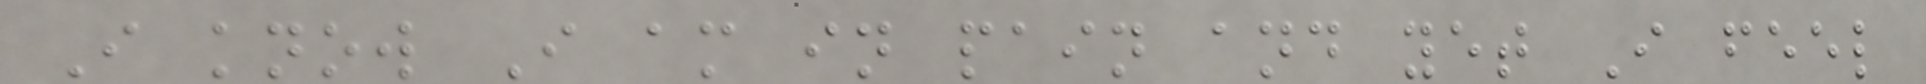I know I am in pain and yet I feel
